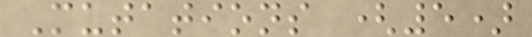Mutations (5)
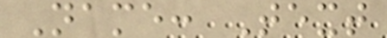Name: Text
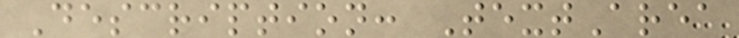Description: TextArea
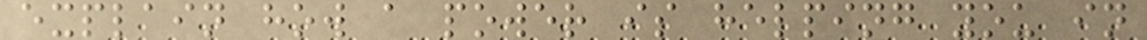explain how a power is helping you in
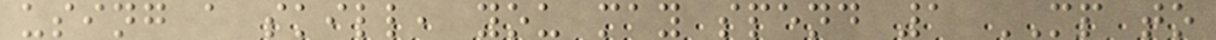using a skill, you may spend 1 MP to
